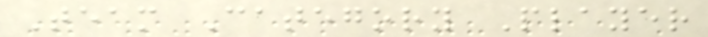Team Category Player
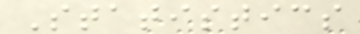Statistics
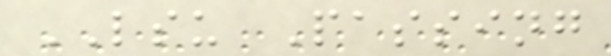LSU Passing
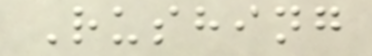Rushing
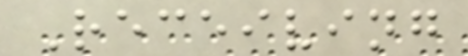Receiving
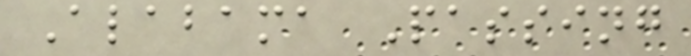Alabama Passing
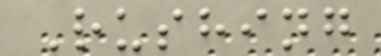Rushing
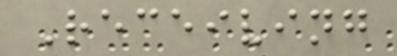Receiving
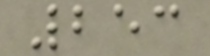253
